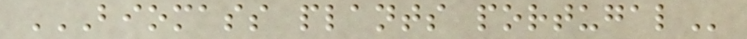BIOMASS PLANTS PORTUGAL
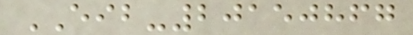EIB-20150867
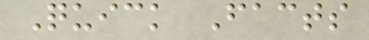Quick Facts
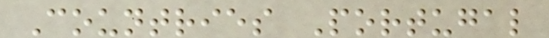Countries Portugal
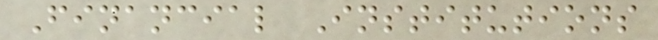Financial Institutions
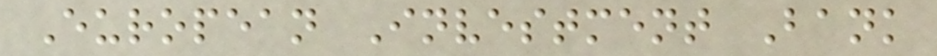European Investment Bank
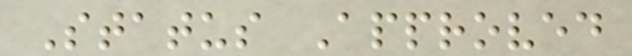Status Approved
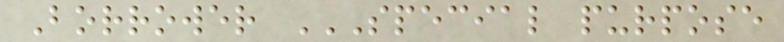Borrower SPECIAL PURPOSE
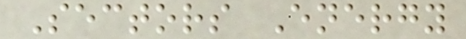Sectors Energy
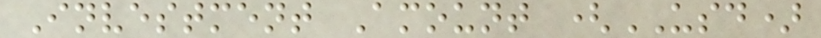Investment Amount (USD)
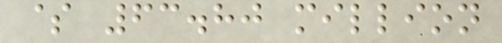$ 63.80 million
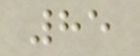85
